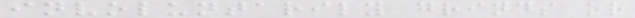involuntarily grinds or
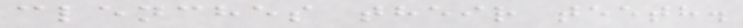clenches their teeth.
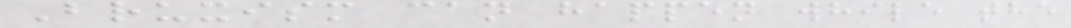Bruxism can happen while the
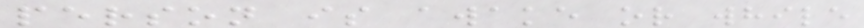person is awake or while
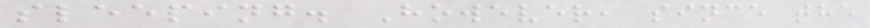sleeping. However, since the
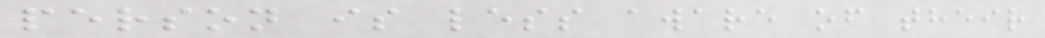person is less aware of their
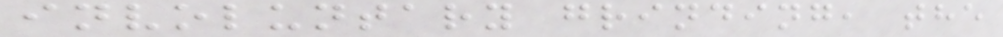involuntary grinding, the
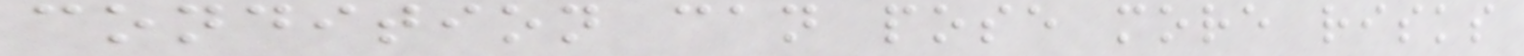condition can pose more risks
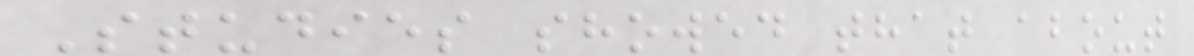Studies showed that about
